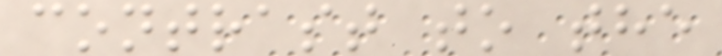contrast to the
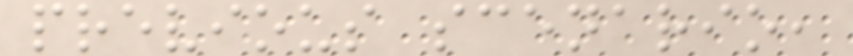previous scenario,
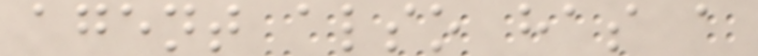agent also has a
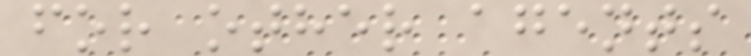for other agents
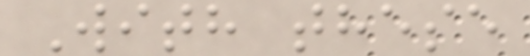With these
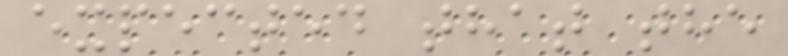expected that the
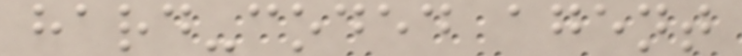hard-coded agent
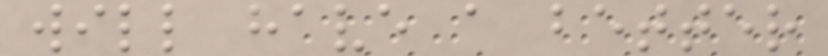will have a better
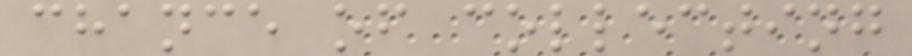chance of collecting
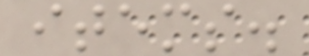items.
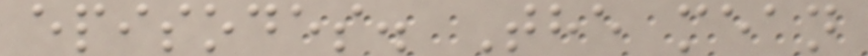episodes. The mean
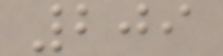209
